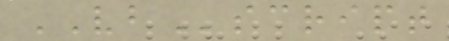VBscript
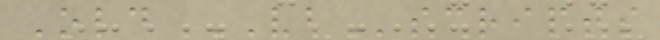Old VBscripts
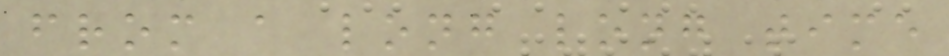from a long long time
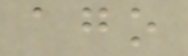ago
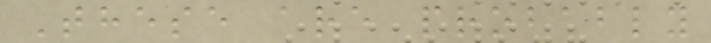These are probably
